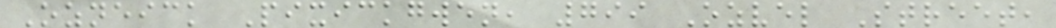Ozneick Pixickgwen, 799 Ozvel Street,
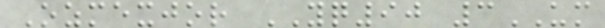Ozmexjor YQ90 3UM
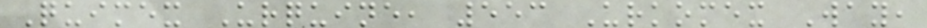Quimex Urquine, 553 Urkomex Way,
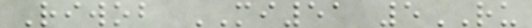Riwob MI51 5RU
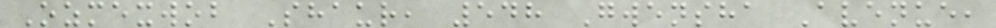Ozmexwob Shaur, 548 Gwensha Avenue,
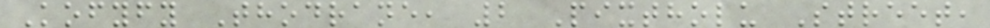Kofyfy Thodrane, 2 Pixtholu Street,
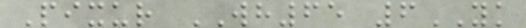Pixur WH65 6YK
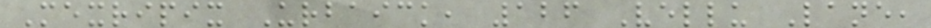Mexripix Urbaick, 126 Vellu Lane,
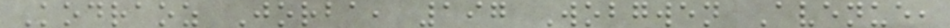Kodraoz Jorba, 197 Wobgwen Avenue,
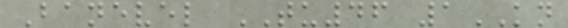Banevel TU46 1KN
